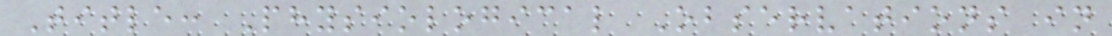Title: Physiological Observations in
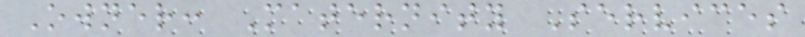Owner: Maternity Services
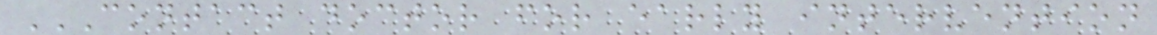CONTACT DOCTOR FOR EARLY INTERVENTION
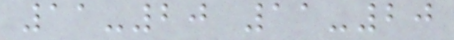11-20 11-20
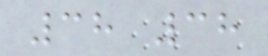38 38
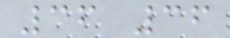36 36
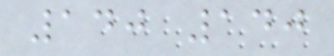140 140
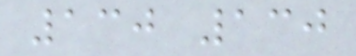130 130
